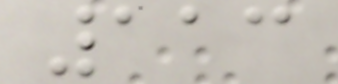113
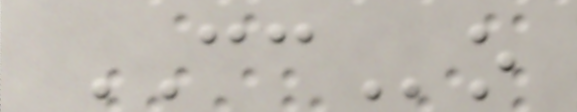CCo
